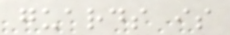guards is
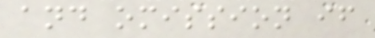and omission if
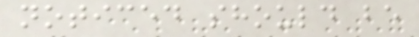noticed should be
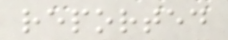reported
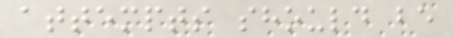attempts should be
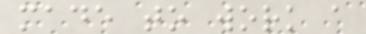made to work a
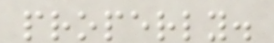properly.
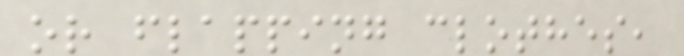or flapping clothes,
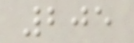205
